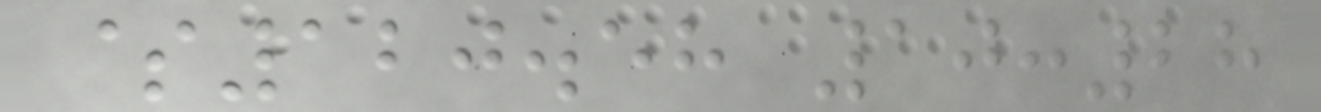$120.58 10:28
